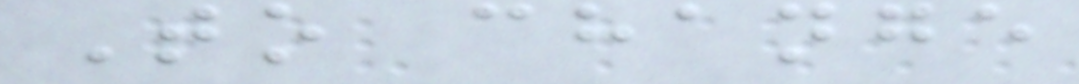To change
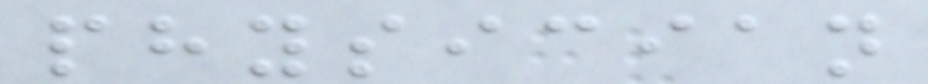physician
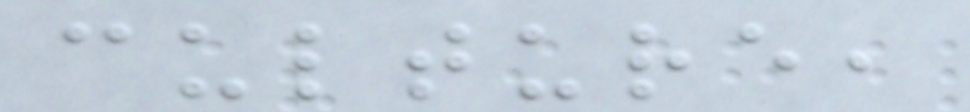culture,
